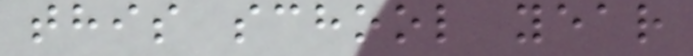this school year
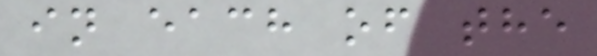in each of the
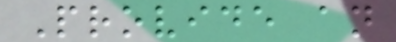Provide an
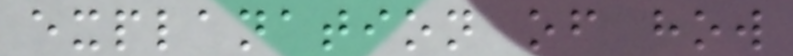explanation of how
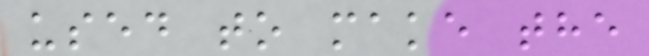used to make the
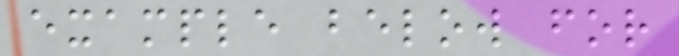example below for
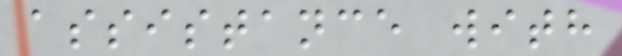assistance with
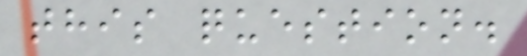this question.
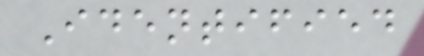Identified
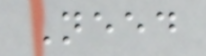Need
